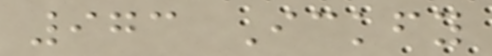973 Ickfy
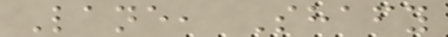Lane, Shafy
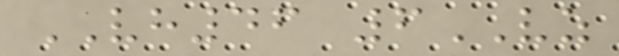VH46 6VZ
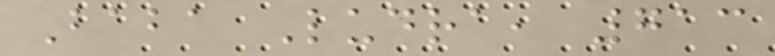Baba Ludra, 713
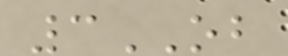3OB
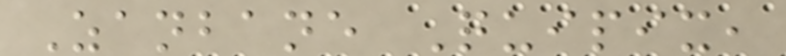Zanbane Quipix,
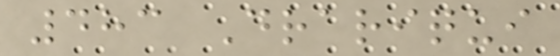483 Drariqui
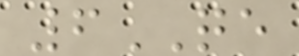6QE
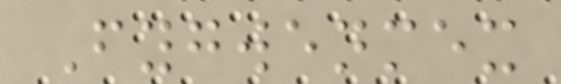Fygwenmex
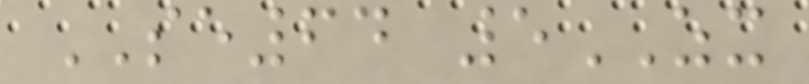SE64 5ZX
